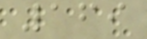169
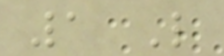1 Like
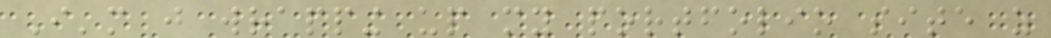I'm just wrapping up my portfolio site as
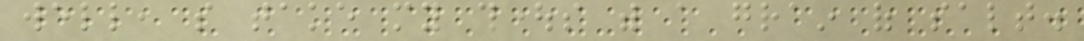well, so take my thoughts with a grain of salt.
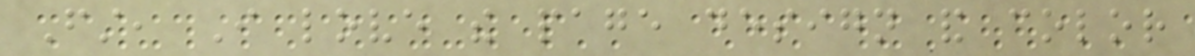First, I love the page design and color
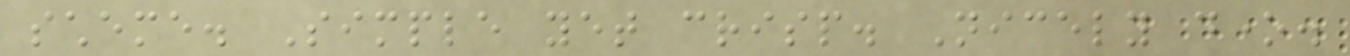scheme. Simple yet crisp. Nicely done.
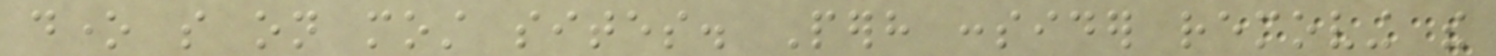done so on most sites. Perhaps consider removing the
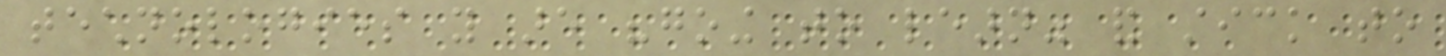technologies you are "going to learn" and stick to
